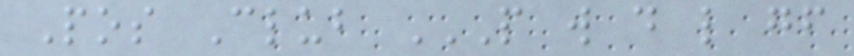Pos Club P W D L GF
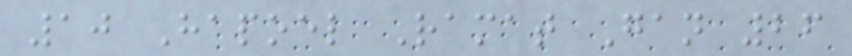10 Hapoel Ramat Gan 26
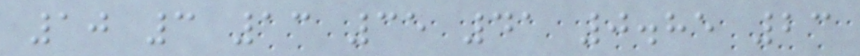10 3 13 35 41 0.85 23
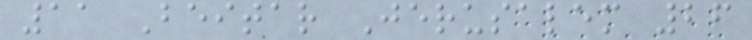11 Beitar Jerusalem 26
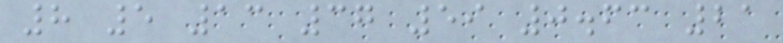8 5 13 37 59 0.63 21
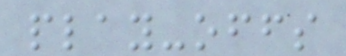play-offs
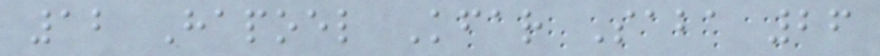12 Hapoel Kfar Saba 26
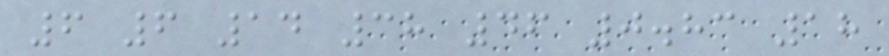6 6 14 38 46 0.83 18
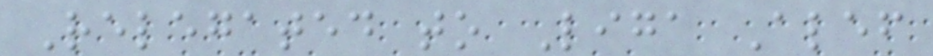Relegated to Liga Alef
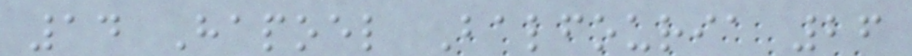14 Hapoel Balfouria 26
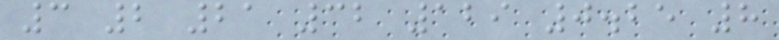3 2 21 32 129 0.25 8
